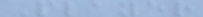Player
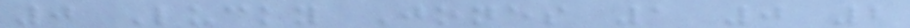0 Lucky Jones 1 0 2
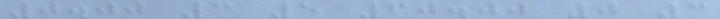0.00 3 5 60.00 0 3
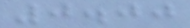0.00
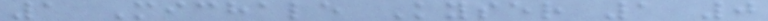1 Michale Kyser 1 0
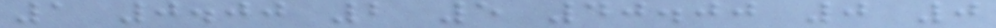1 0.00 2 5 40.00 0 0
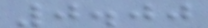0.00
